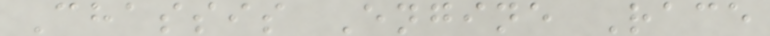Chassis Engine Race
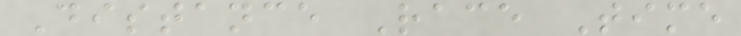Distance Race Time
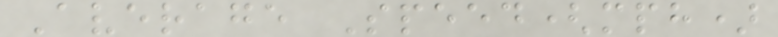Average Speed(mph)
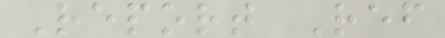Report Ref
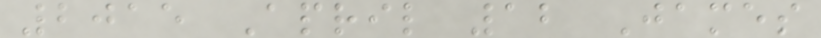2015 April 12 James
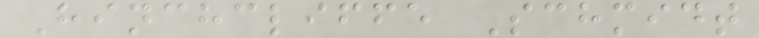Hinchcliffe Schmidt
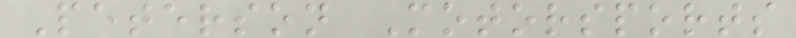Peterson Motorsports
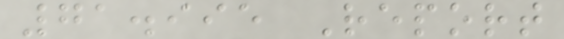71.995 Report
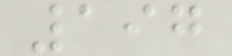197
